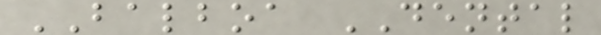BALBOA DENTAL
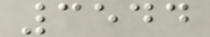3544
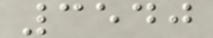3540
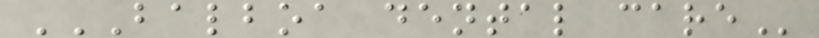BALBOA DENTAL CARE
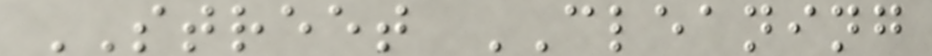STREET CLEANING
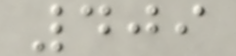409
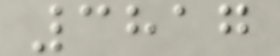3817
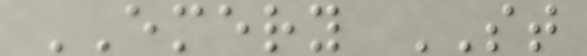EMERY ST
